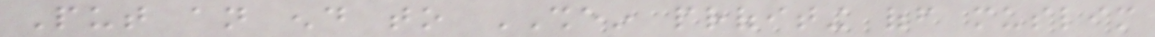Put an end to SHEIN profiting off muslim
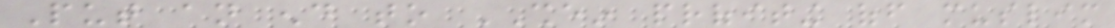Put an end to SHEIN profiting off muslim
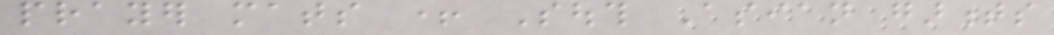prayer mats + South Asian garments
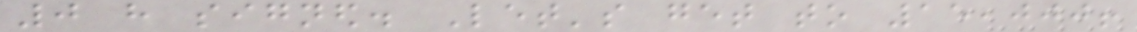0 have signed. Let's get to 15,000!
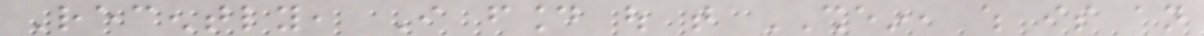Recently, I found out that SHEIN, which is an
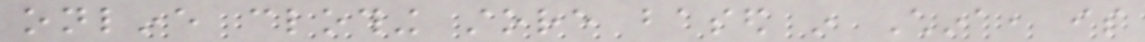online clothing store based in China, is
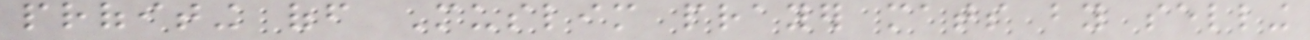profiting off Muslim prayer mats by selling
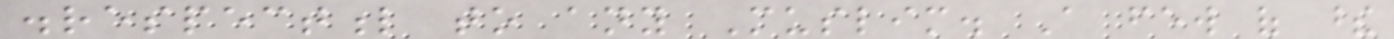disrespectful to any Muslim. A few of these
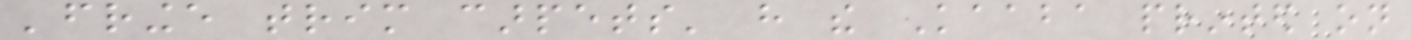'fringe trim carpets' have the Kaaba printed on
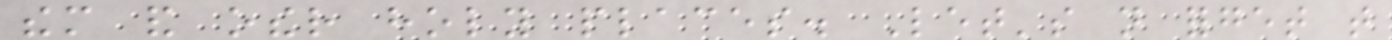them and other holy places. Let's not forget that
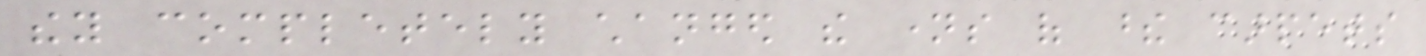they completely changed the names of these carpets
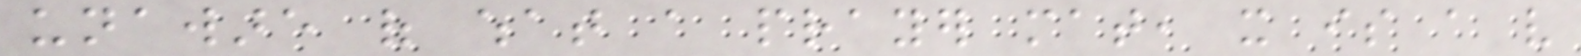unaware of what a prayer mat, it is a very
